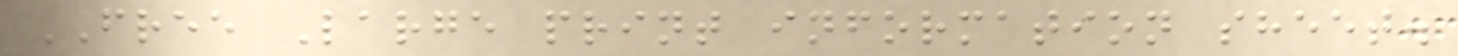FREE Large print information sheet.
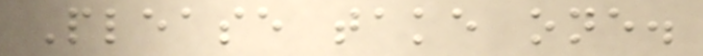Please take one.
